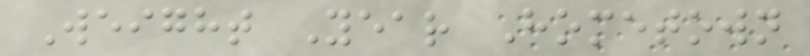Weight Year Hometown
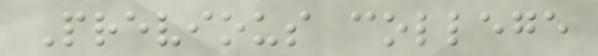Previous college
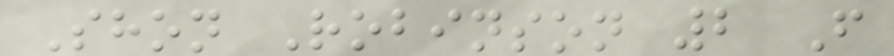Shon Robinson 2 F
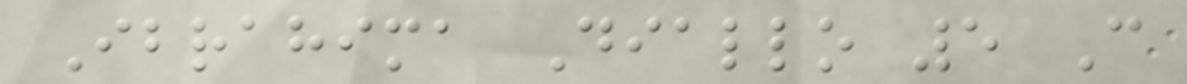Ibrahima Diallo 5 C
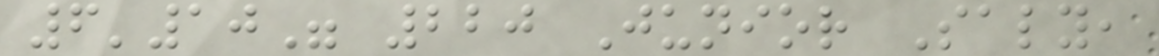6'10" 220 Junior Saly,
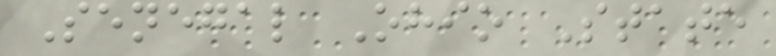Senegal Ohio State
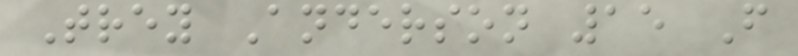Trey Anderson 15 F
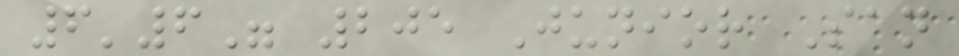6'6" 205 Junior San
